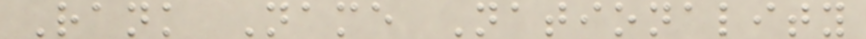Rank Name Nationality
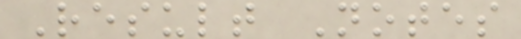Result Notes
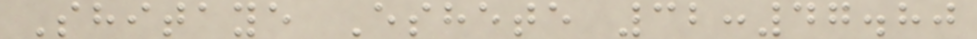Shitaye Eshete 32:47.80
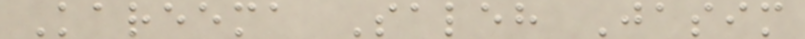Kareema Saleh Jasim
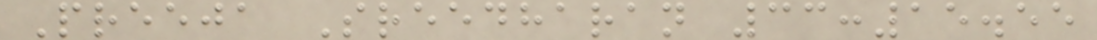Preeja Sreedharan 33:15.55
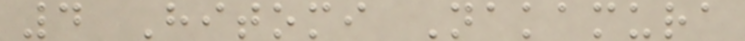4 Hitomi Nakamura
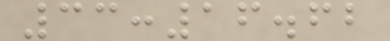33:16.62
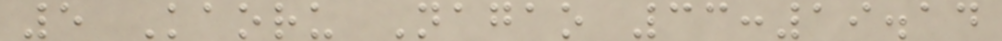5 Kaoru Nagao 33:19.14
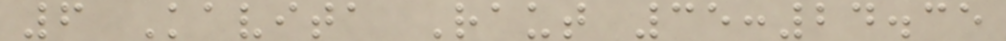6 Kavita Raut 35:24.35
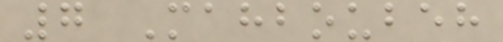7 Mahboubeh
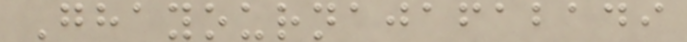Ghayournajafabadi
